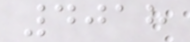4018
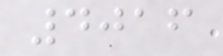4016
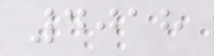4018
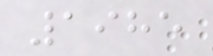1985
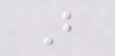B
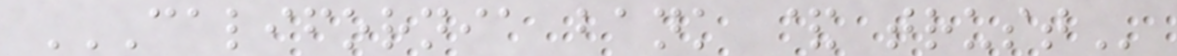CALIFORNIA BANK & TRUST
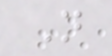N
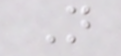N
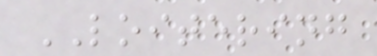LOITERING
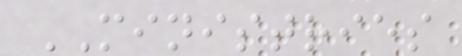MINISTRIES
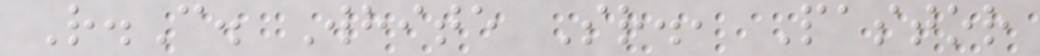R.C. White Sr., Pastor
